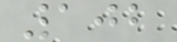102
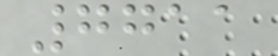7711
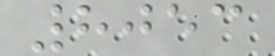8053
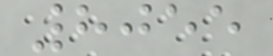8055
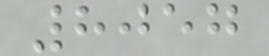8057
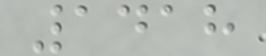1418
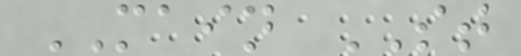MAIN ST
